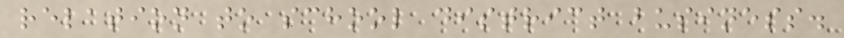relation to school district business.
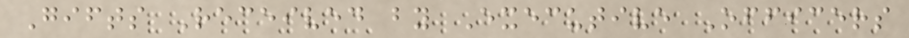Gifts Received by Executive Officers
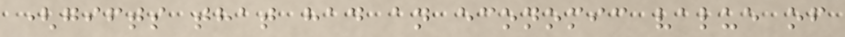(gifts that had an economic value of
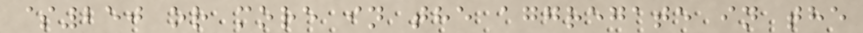$250 or more in the aggregate in the
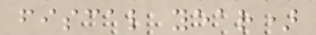fiscal year)
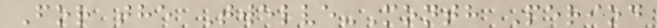For the Twelve-Month Period
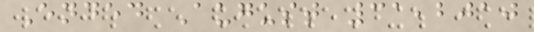Ended August 31,2010
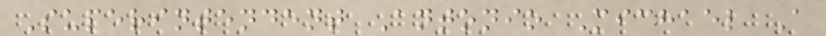Superintendent Antonio Michael A
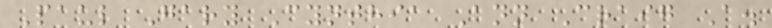Paul Gary Cynthia Ann Craig A.
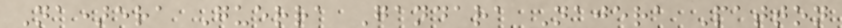Na)era Guerra Gandara Najera Patton
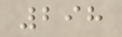298
